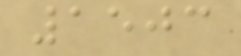1503
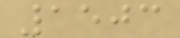1503
